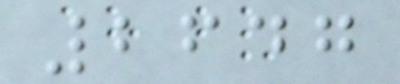2647
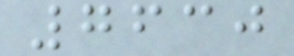7630
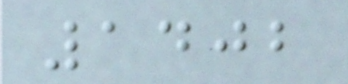1402
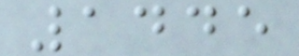1445
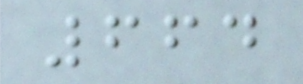664
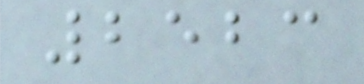2523
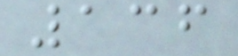136
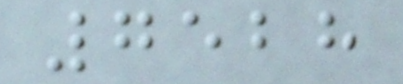7528
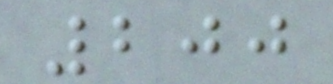200
